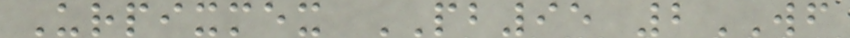Urpixmex PB95 2WF
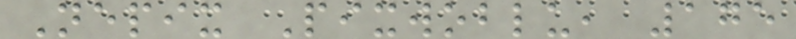Nepix Pixwoblu, 175
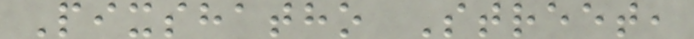Pixshatho Street,
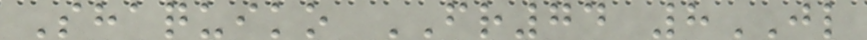Shaquiko FR74 8JL
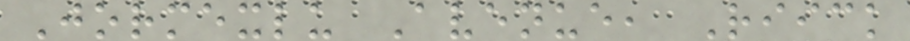Jormexlu Avenue, Riick
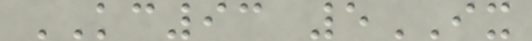KC93 5IX
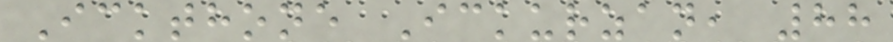Ickthone Ickurzan, 88
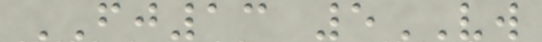FJ13 5VW
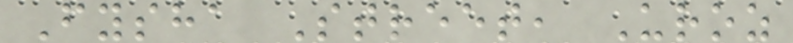Fysha Street, Uroz
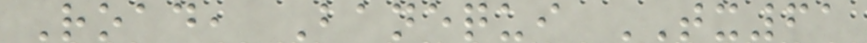Road, Banequi TX61
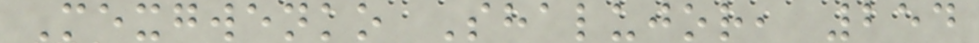Mexgwenko Shalujor, 254
